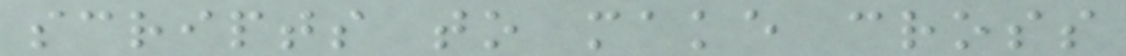scripts to make cross
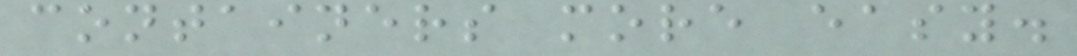containers more easy.
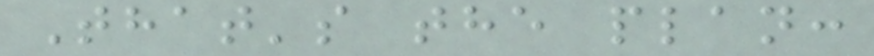That's the plan:
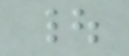|
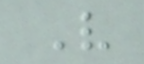V
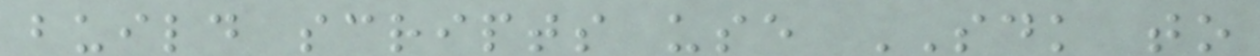build scripts use SDK to
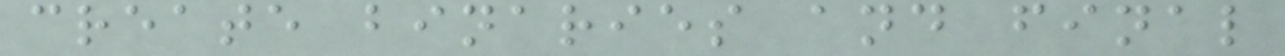create binaries and final
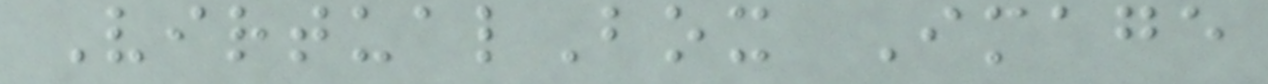VirtualBox Image
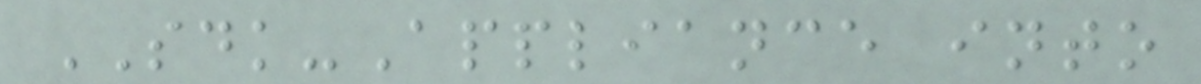SDK-Appliance into
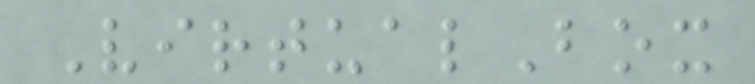VirtualBox
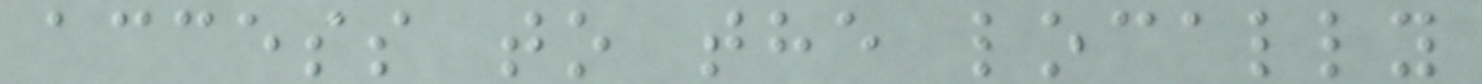access to the locally
